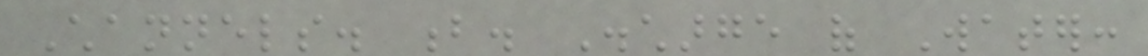Channels. b. Discharge of Water:
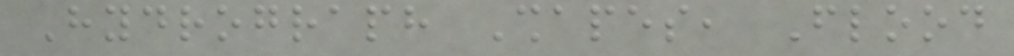Hydrograph Shapes, Flood
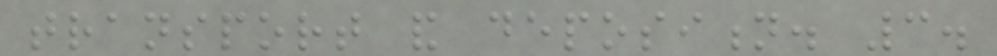transport and deposition. 3.
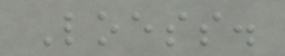Loess.
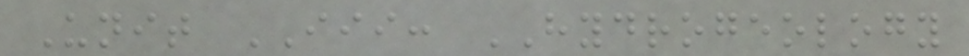Unit III: HYDROGEOLOGY
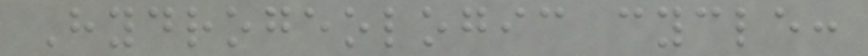Hydrogeologic cycle:
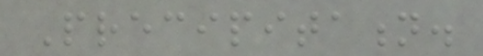Precipitation.
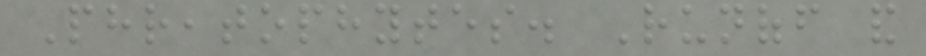Phreatophytes. Runoff and
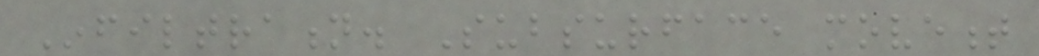Infiltration. Subsurface movement
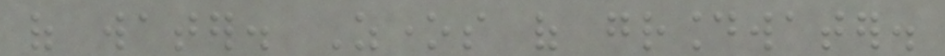of water. Zones of groundwater.
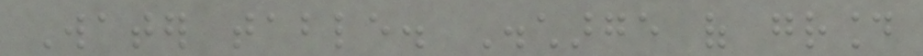Water table. Discharge of ground
